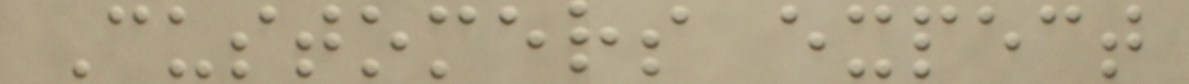Customers expect
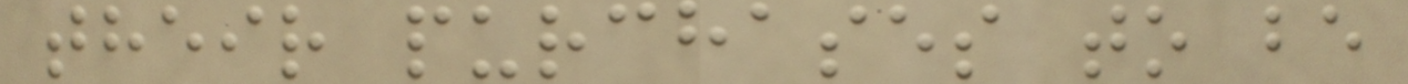their purchases to be
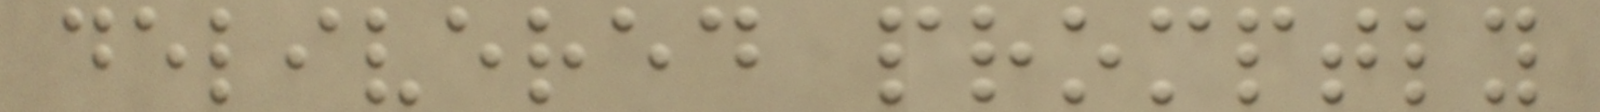delivered promptly
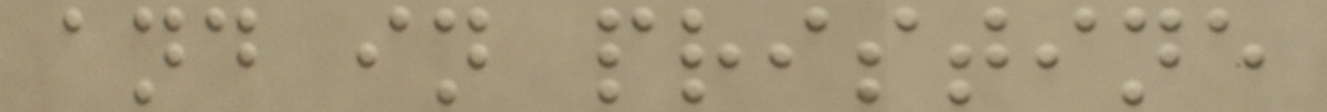and in pristine
